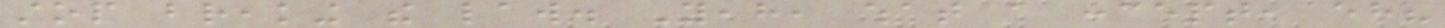stop breaking the law. Yeah, what a concept, eh?
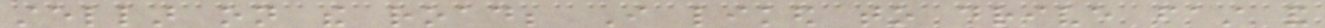stellar on the road; I liked to drive fast and
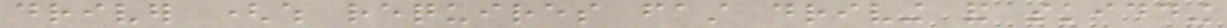driver (which requires fast driving and skidding
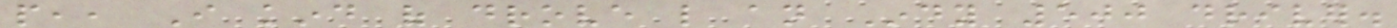people,, I kind of drove like an Indy 500 driver.
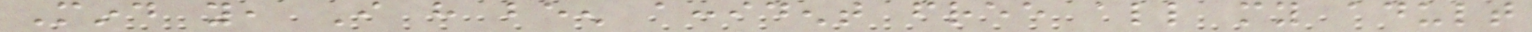Mind you, I have been accident free all my adult
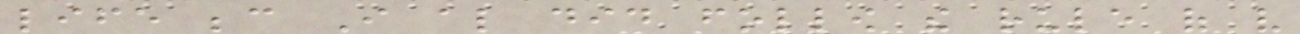life because I also did follow the rule of very
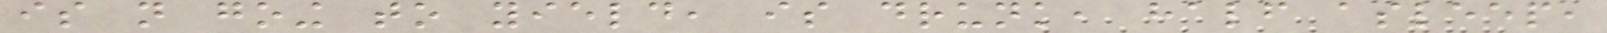is not going to yield, is drunk, half asleep,
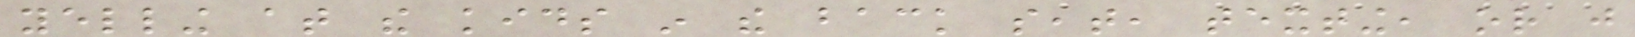yelling at the kids in the back seat, texting, or just
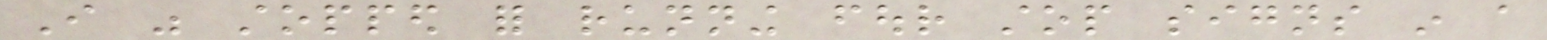I was stopped for running four stop signs in a
